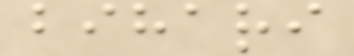bihari
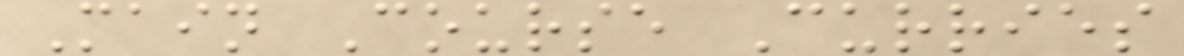Main Course Curries
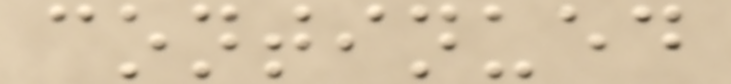continued
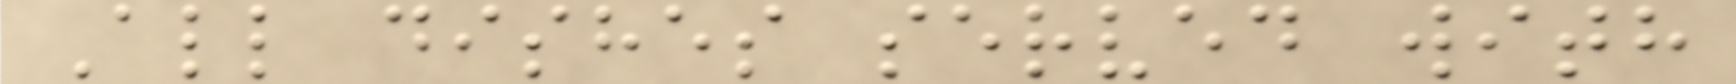All dishes served with
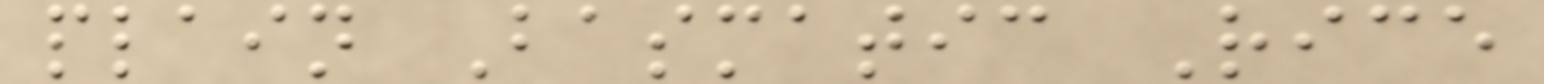plain Basmatic Rice
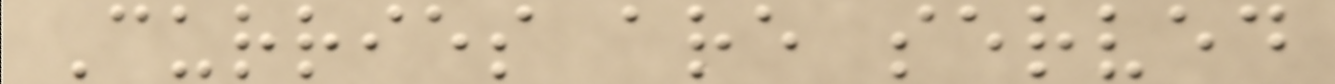Curries are served
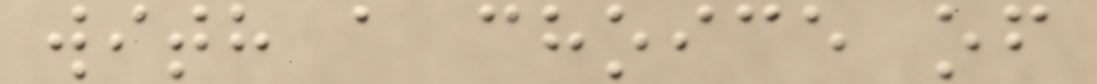with a choice of
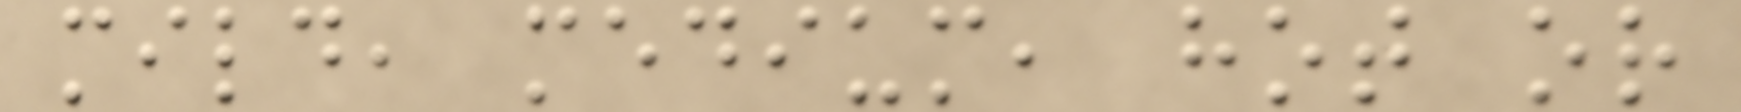mild, medium, hot or
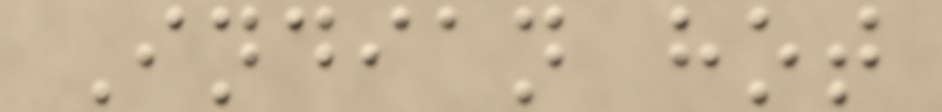Indian hot
